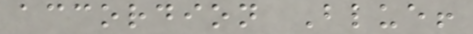accordion Blue!
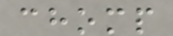chomp
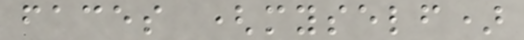faces (myself)
